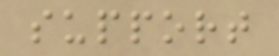support
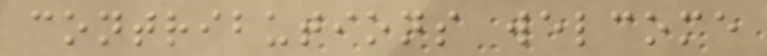contributions welcome
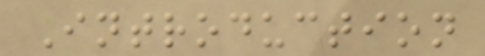Introduction
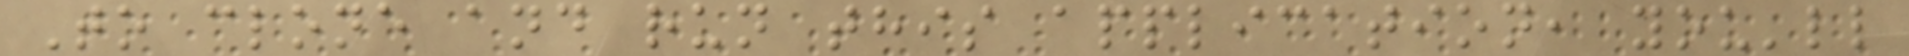To clone and run this application, you'll
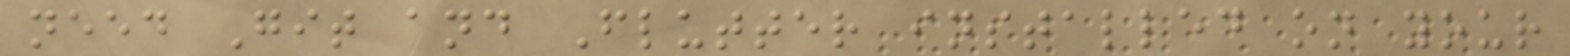need Git and Flutter installed on your
